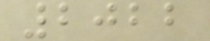2022
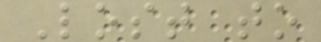Lost to
